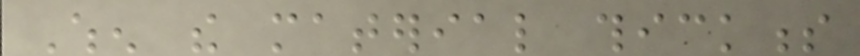When the material thickness
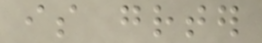is greater
